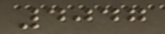4047
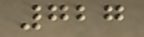727
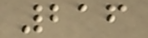216
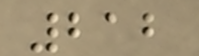212
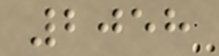2058
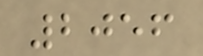2056
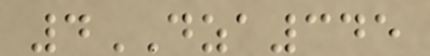4DZA345
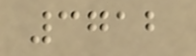3712
